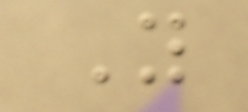Y
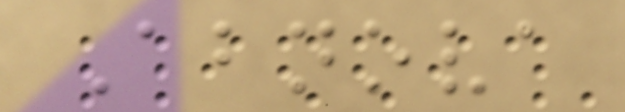Abnova
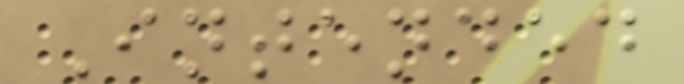Intended
